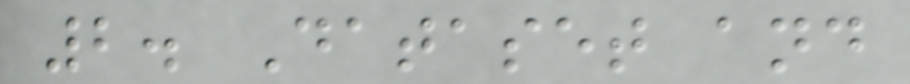2. Dataset and
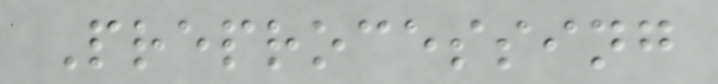Preprocessing
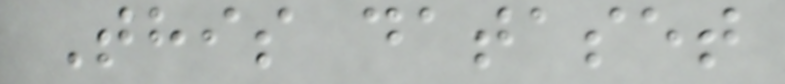This dataset
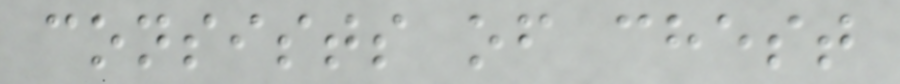consists of chest
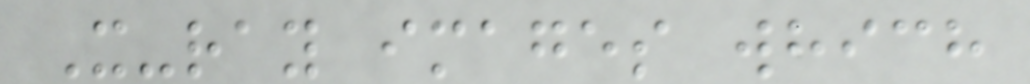X-ray images which
